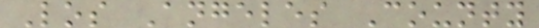Los Angeles County
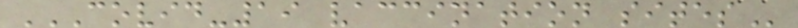COVID-19 VACCINATION SITES
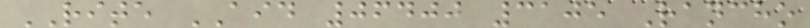RITE AID 06400 3105 Rancho
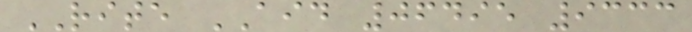RITE AID 06495 9333
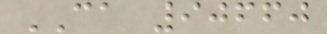CA 90660
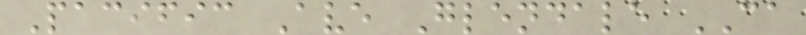Pacific Ave Glendale CA
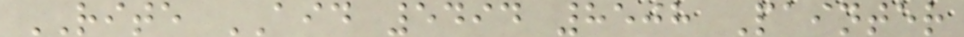RITE AID 5494 8508 Painter
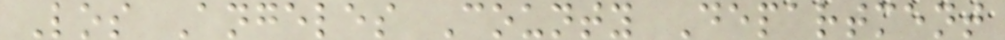Los Angeles County Department
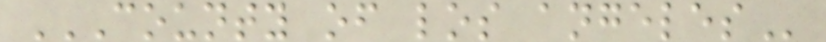COUNTY OF LOS ANGELES
